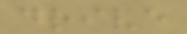drive
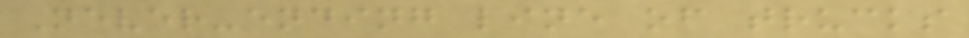Never-ending line of trucks
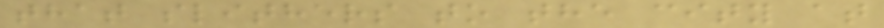that slithers to the city at
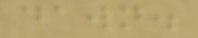dawn.
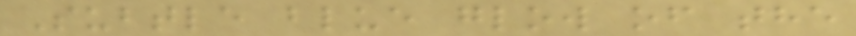Subtle blue glow of the
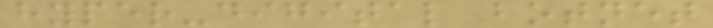hyper-digital botnet
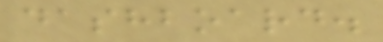dashboard.
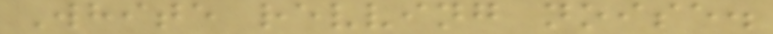White revving noise.
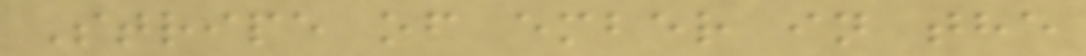Stripe of ember in the
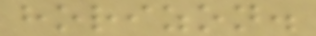horizon.
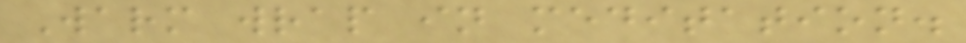Warm wrap in meditation.
